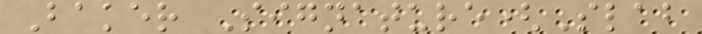Baker Signature(Slab
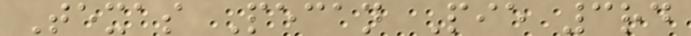Texas Pecan Pie 3rd
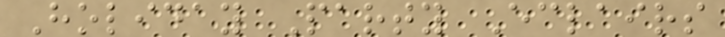Holiday Party Eclairs
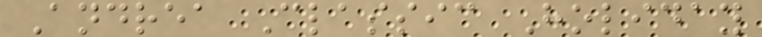Andrea Classic Holiday
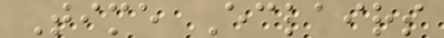Time Eclairs
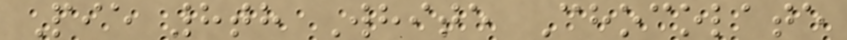Pie 8th White Chocolate
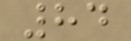84
